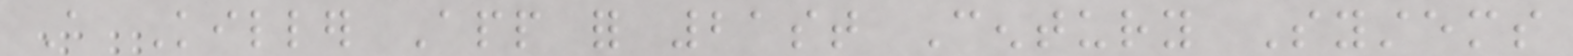A Killer App for 21st Century Systems
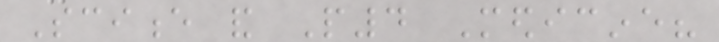Science and P4 Medicine?
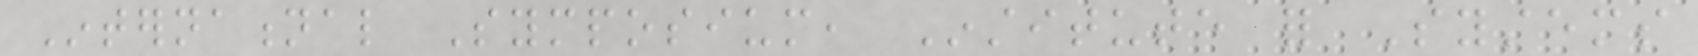International Symposium, Institute for Systems
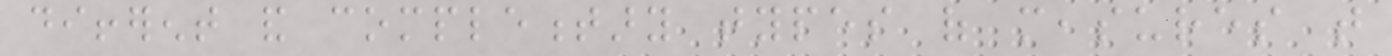different and complementary types of measures that
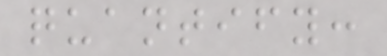quantify:
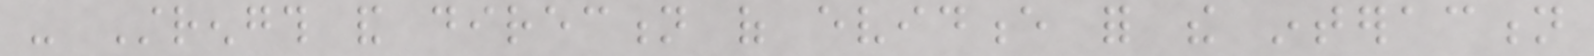- Strength and direction of evidence for the interaction
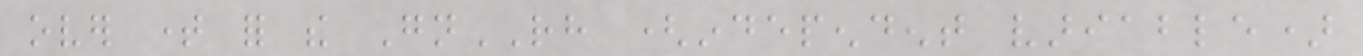over time for the GnRH (independent variable)
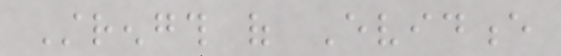Strength of Evidence
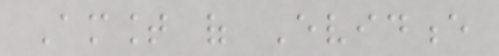Amount of Evidence
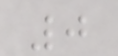0
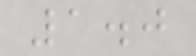1.0
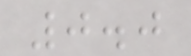0.0
